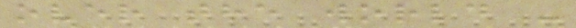over the world -
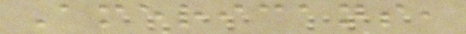Americans,
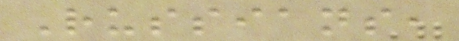Russians,
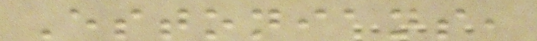Estonians,
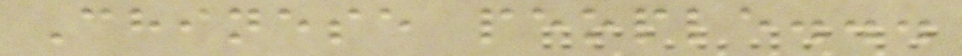Chinese people...
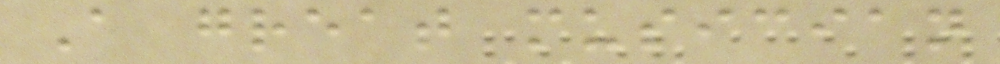A great musician
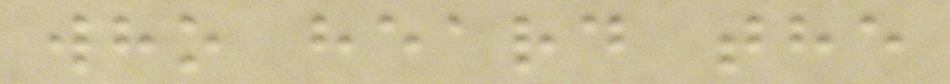who heard the
